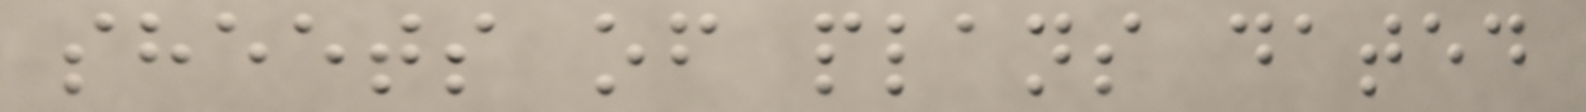sheets of plans dated
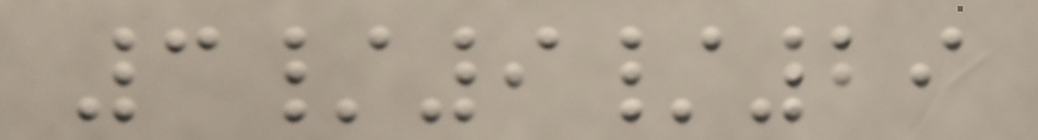3/9/29
